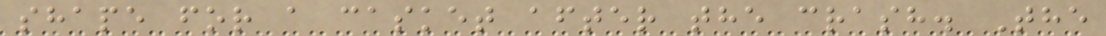shape for a casket after the crash. The
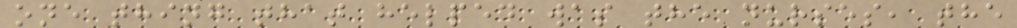one thing that helped was the nurses, the
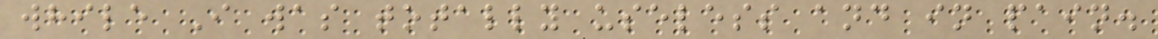while I was totally useless and in pain.
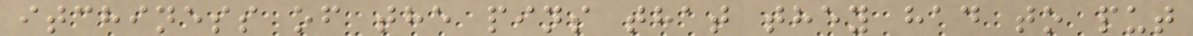itchiness of the pins that they had to put
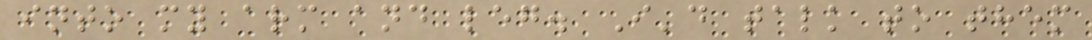into my arm and leg. I'd talk to them
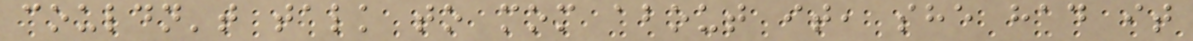couldn't talk to mom about it, she had it
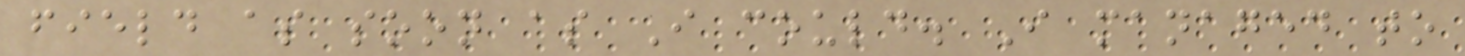field as soon as I could. I managed to
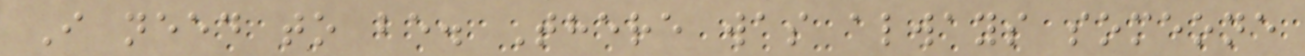I need to be. There was always someone
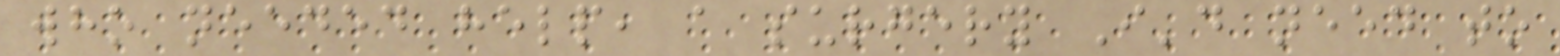who needed help, a surgery I'd need to
